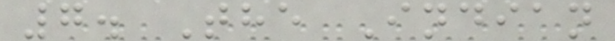7. The Indian
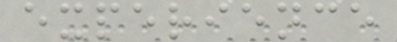experience
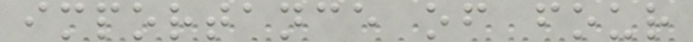importance of four
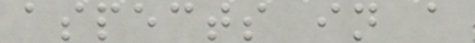aspects in a
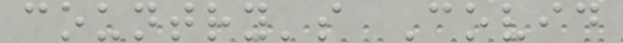country's Covid
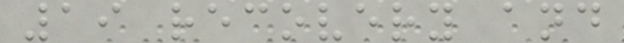19 recovery and
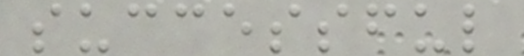successful
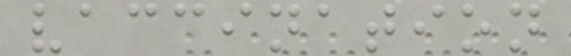vaccination
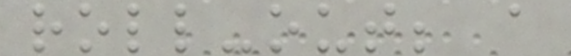roll-out; a
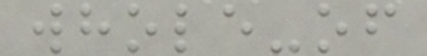whole-of
